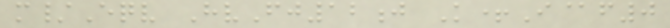m/Eqv HvFj12j K+I@f0
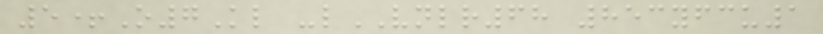5+O7Kl -lVNLR68 853yfcu1
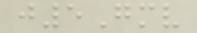j5Gmv
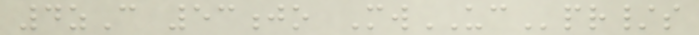4zC 53jo MwUCpr/s
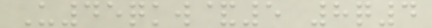U45qkw&5 8q4
